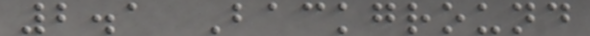2.1 Background
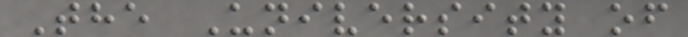The University of
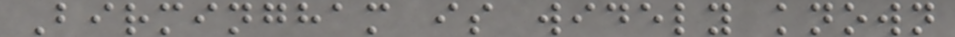Birmingham is widely known
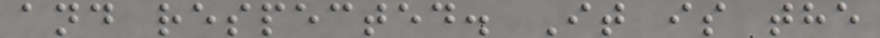and respected. It is the
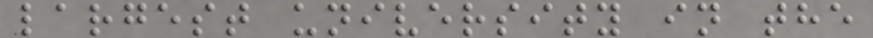largest university in the
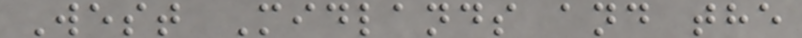West Midlands and the
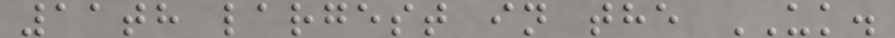11th largest in the UK.
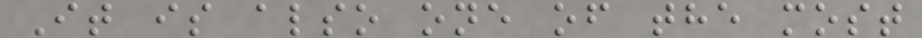It is also one of the most
